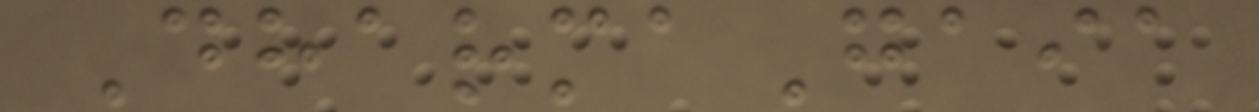DharmaGaia
